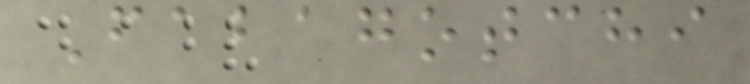Fabagotchi
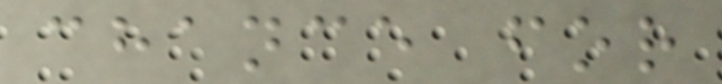chance for
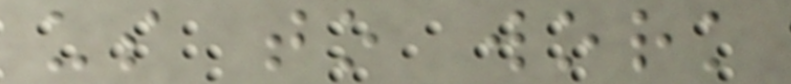us to work
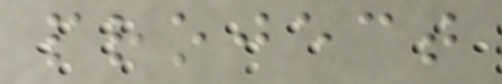project
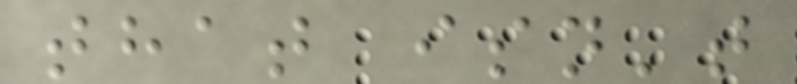that isn't
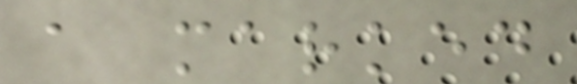a marked
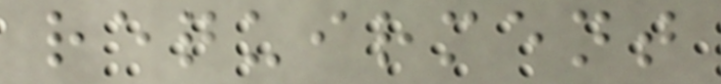requirment
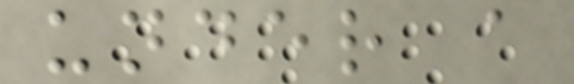under a
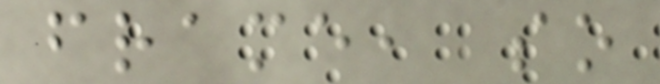frame, so
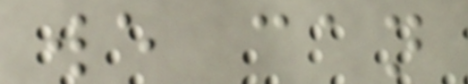we can
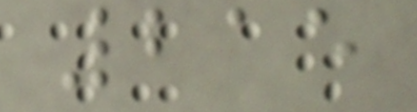215
